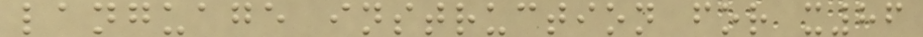language instruction for x86
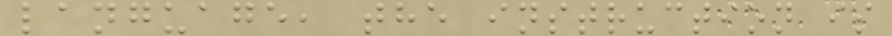language, the instruction is
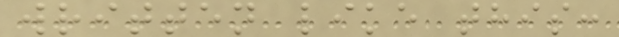written like this:
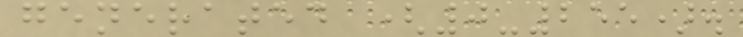generated (0-255).
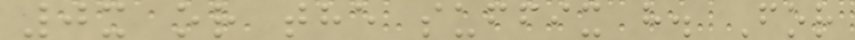0x or the suffix h. For
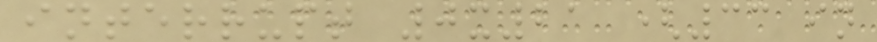interrupt 0x21 (33 in
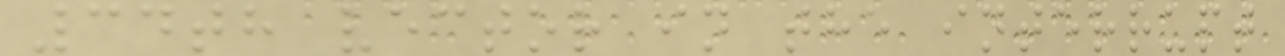34th vector in the interrupt
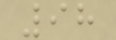98
